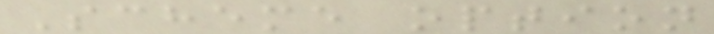Scheme option
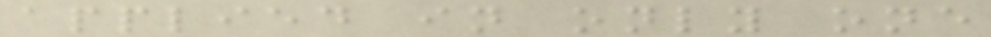applied in only one
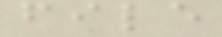file
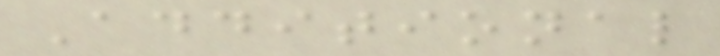Additional
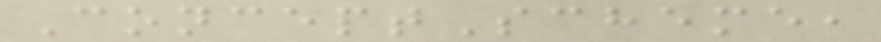ConceptScheme,
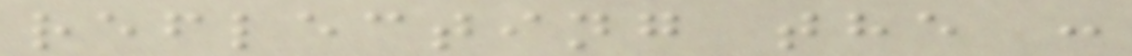reflecting the :
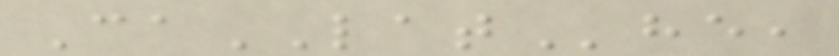CaLAThe,
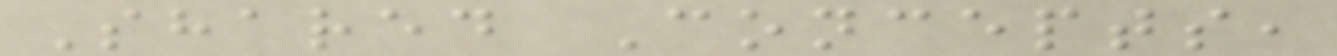Shared Concepts,
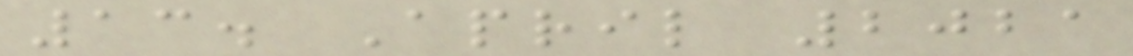13. April 2021
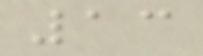13
